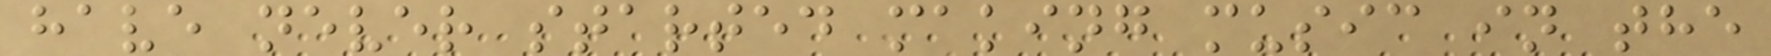have never started making music in the
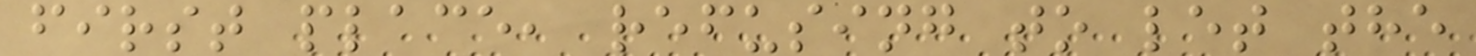first place, refusing to let the
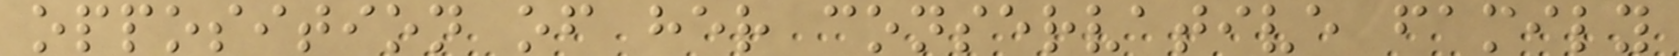opposition of her conservative family
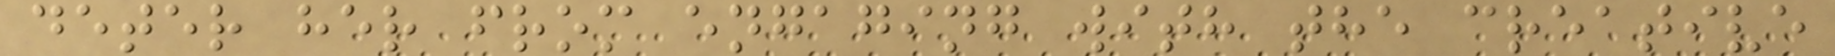deter her from engaging with the creative
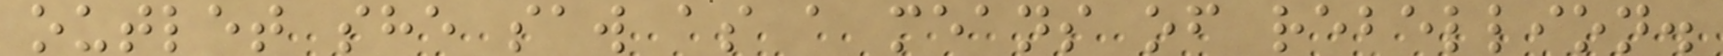outlet she saw as a means of rebellion.
